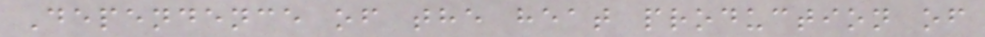Dependence of the heat production of
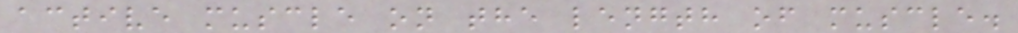active muscle on the length of muscle.
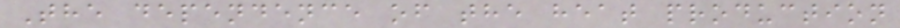The dependence of the heat production
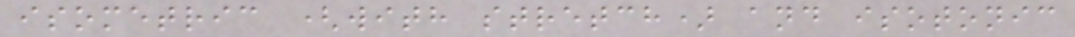isometric (with stretch) and isotonic
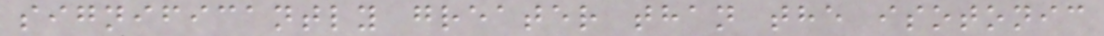significantly greater than the isotonic
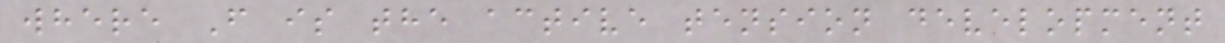where F is the active tension development
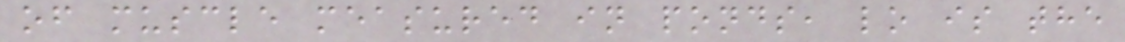of muscle measured in ponds, lo is the
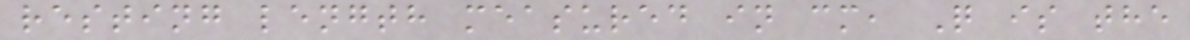resting length measured in cm, Q is the
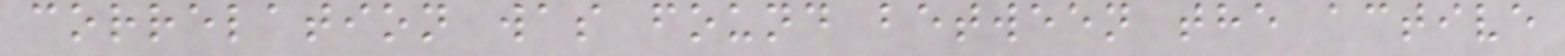correlation was found between the active
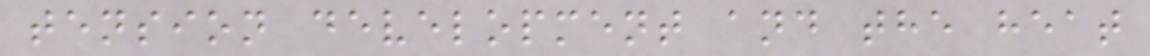tension development and the heat
